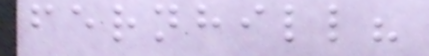fernhill?
